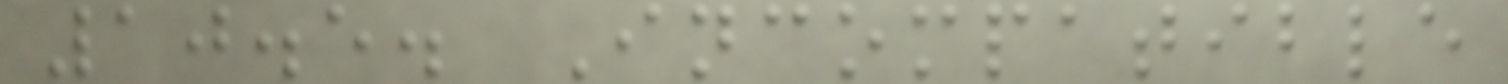10.5. Incompatible
